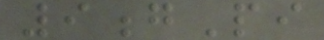9gPi
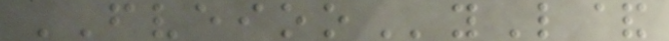FVEIOOyL&
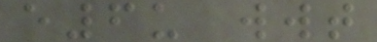e6u wwt
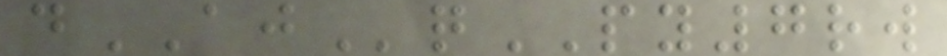dAJqPY7rw
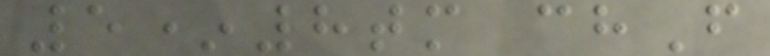5*8tm chF
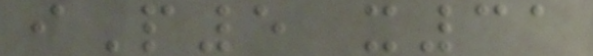iP5 x31
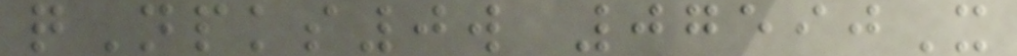qNpks0w 07590X
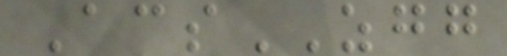AcsZGG
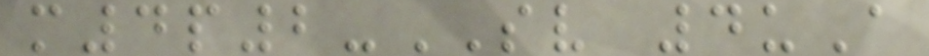m4p2-SV 4uA
